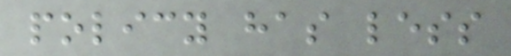policy has less
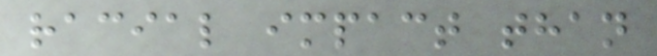racial impact than
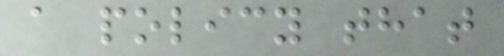a policy that
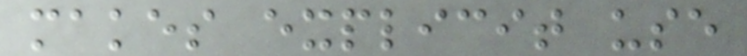makes explicit use
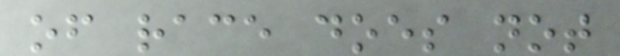of race does not
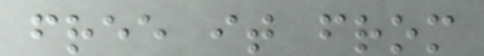free it from
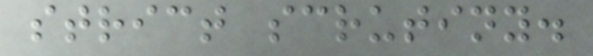strict scrutiny.
